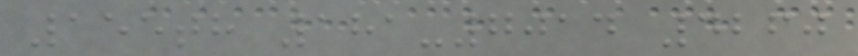155th 181-7014 4260
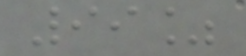99%
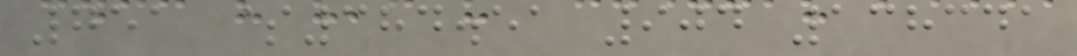751 $384.51 904 138341
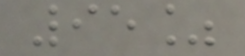95%
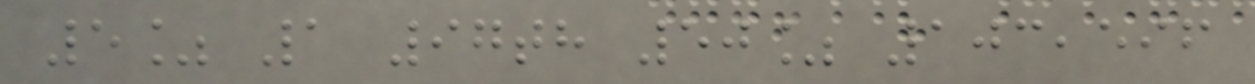5% 1 97th 50% 103,596
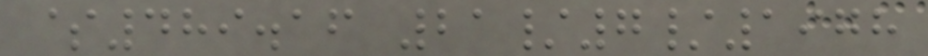$489.16 21/7/1978
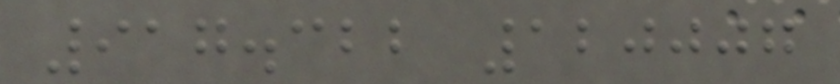917.322 120007
